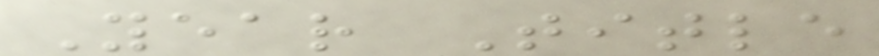Year Title
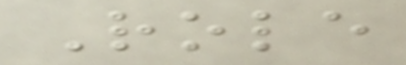Role
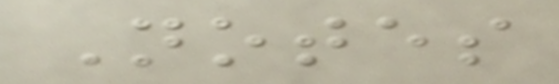Notes
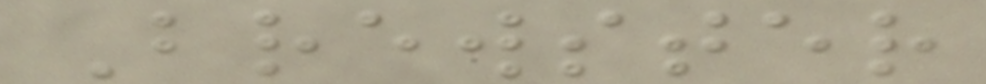Brewster
